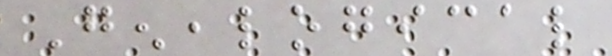Genealogical
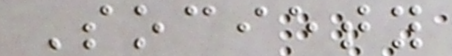Society
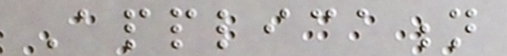Application
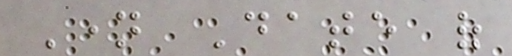Name Date of
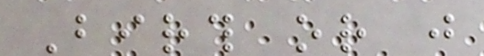Birth or just
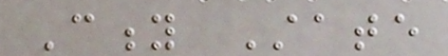City State
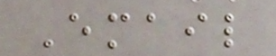Email
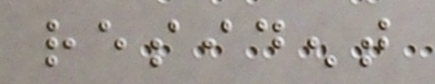resident
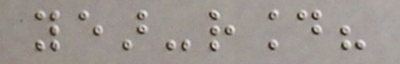year-round?
